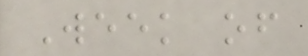Week of
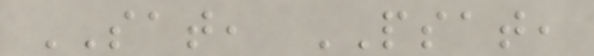SAT, PSAT,
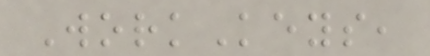WorkKeys,
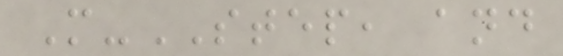M-STEP, and
